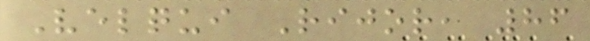Velqui Rijor, 86
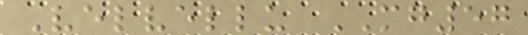Velvellu MG57
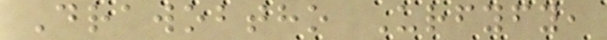Drawobtho Urfyfy,
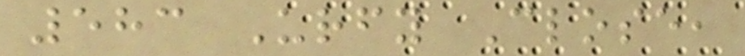583 Urfy Close,
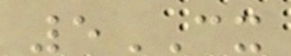5CX
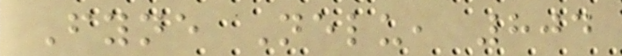Fyne Nelu, 804
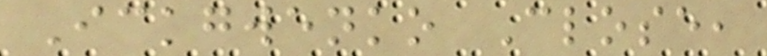Ickgwenko Close,
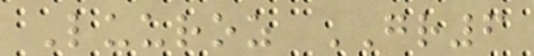Luuroz GR6
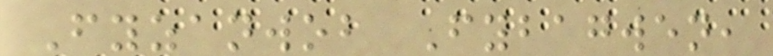Fyzanwob Fybagwen,
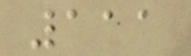111
